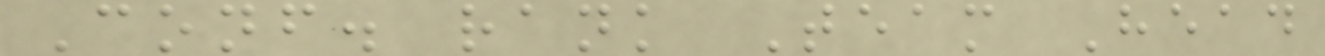Conf. rank Team Head
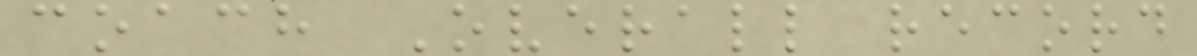coach Overall record
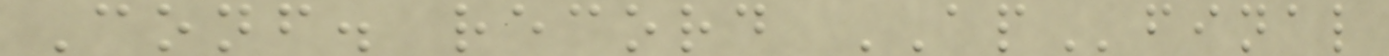Conf. record APfinal
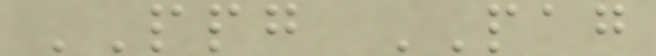PPG PAG
